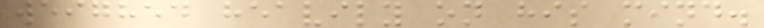weighed heavily on his mind.
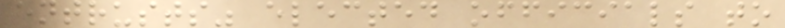entrusts" elected officials to
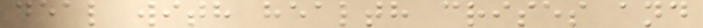deal with health crises and
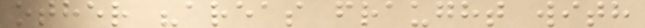other "areas fraught with
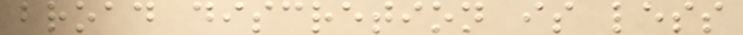broad discretion is less
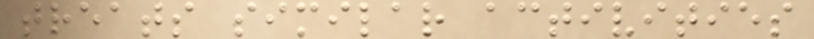treats similar activities
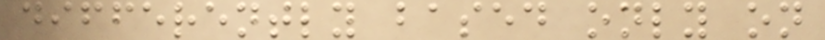differently based only on
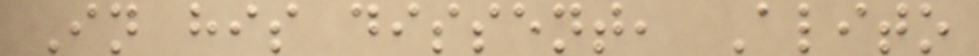In his dissent, Alito
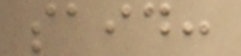said:
